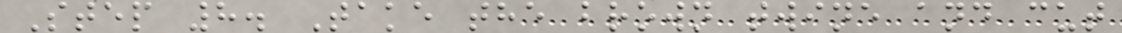Step 8. Take the brown twine and cut
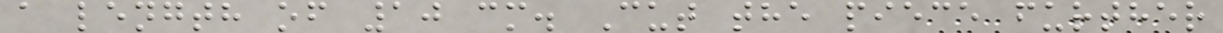a length of 10 cm. Cut the piece further
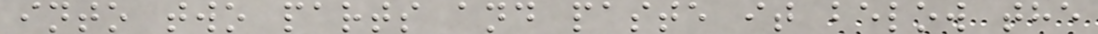into two parts and paste it below the
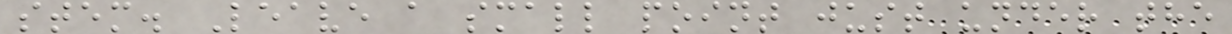stem. Leave a small point just under the
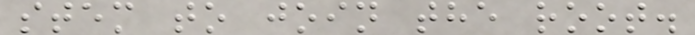stem to join the root.
